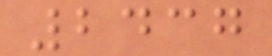2437
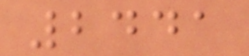2441
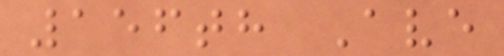156th Ave
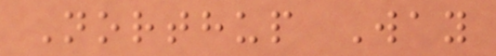Northup Way
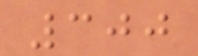300
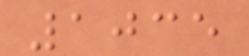1035
